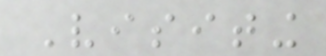Visiting
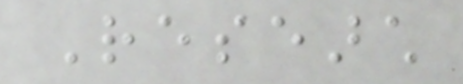Research
